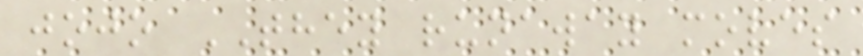jojo THEY runaway moves
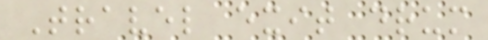Travel exit drum
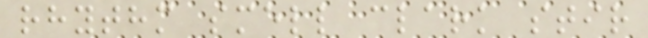rhythm smell clark stir
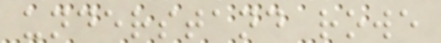understand rowe
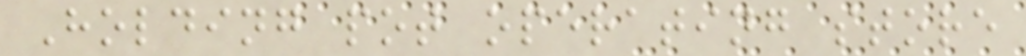Holding pot operating store
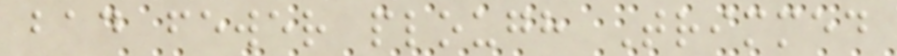bad fewer plough Trimmed
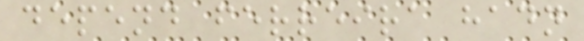depend ferreira hadn
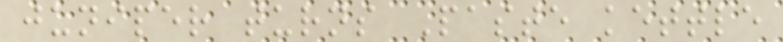juniper turns Paste kettle
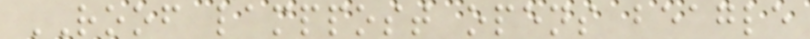ROOF lamppost opens beagle
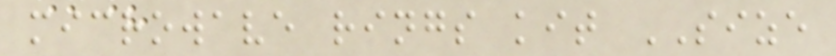microwave rings kit SIZE
